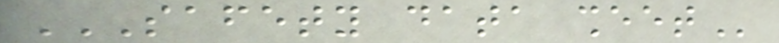SAFETY DATA SHEET
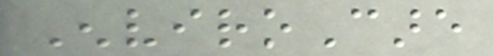EnviroCare
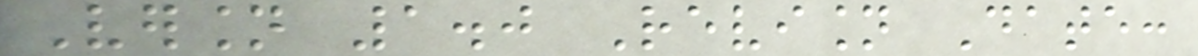Version 1.0 Revision Date:
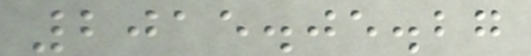2015.05.27
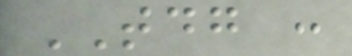TDG :
